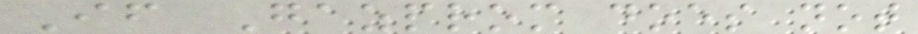If Gazprom does not
